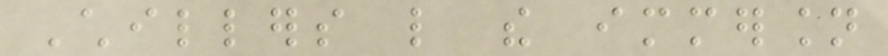Chillers like the immersion
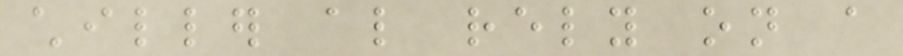chiller also rely on a
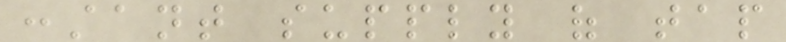constant supply of tap
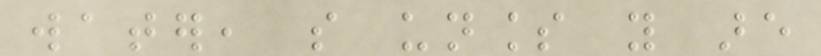water, so unless you are
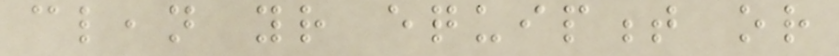clean your equipment or
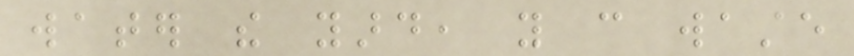water the yard, you can waste
